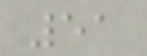51
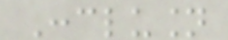Conclusion
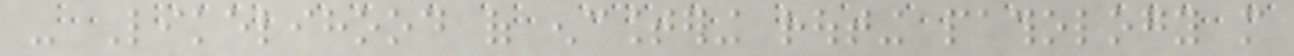- Likelihood of encountering routing pathology more
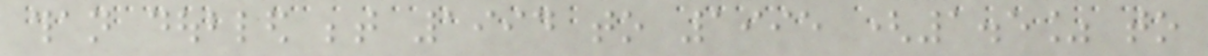than doubled between 1994 to 1995 (1.5% to
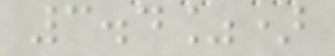3.4%)
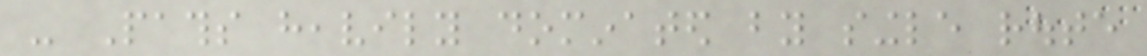- Paths heavily dominated by single route
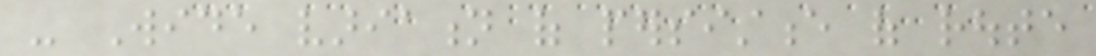- Wide variation of persistence of route
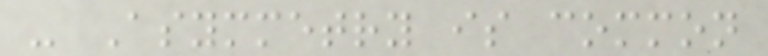- Asymmetry is common
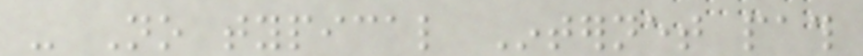- No typical Internet path
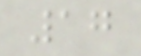17
